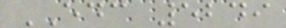EDC 5249
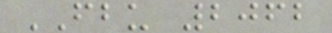FBU 2062
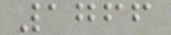1766
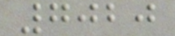7020
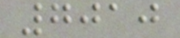7010
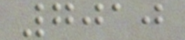7010
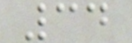34
